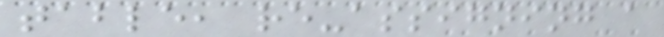table, re-assigning a
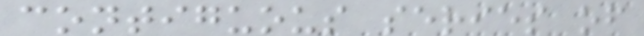contiguous series of
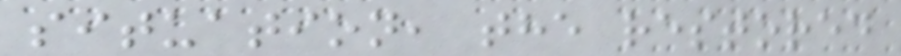situation, the restored
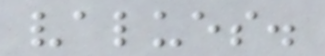values.
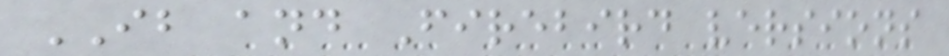IB and Firebird versions
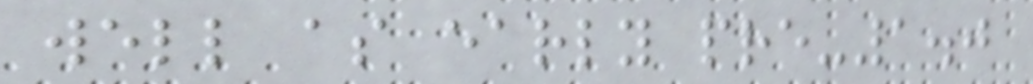well as early pre-1.0
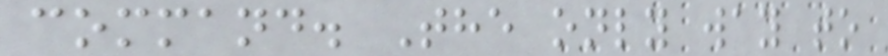command. The only way to
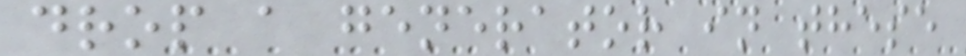drop a generator in these
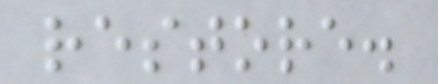restore.
